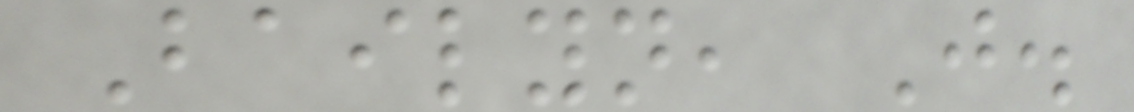Bailyn, J.
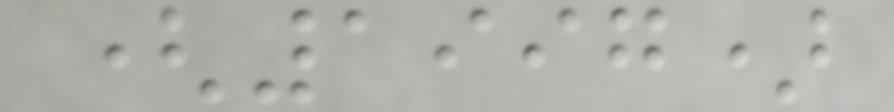(1997)
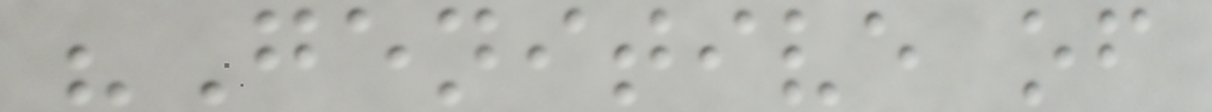"Genitive of
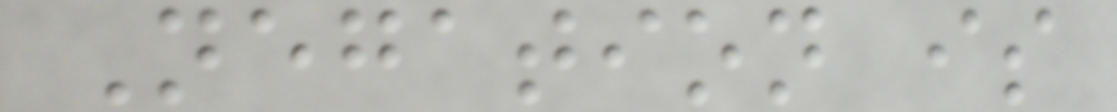Negation is
